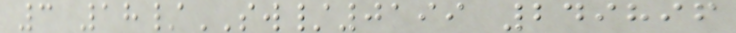3 18/SW/0199 249896
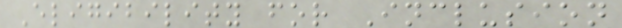Eligibility for Inclusion
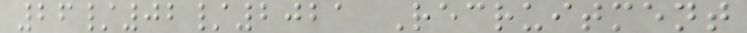26/02/2021 Recruitment
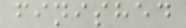finished
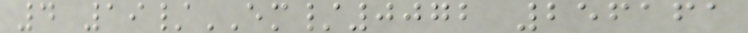4 19/EM/0072 256161
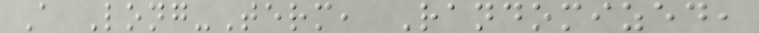A Long-Term, Randomized,
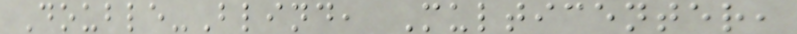Double-Blind, Multicenter,
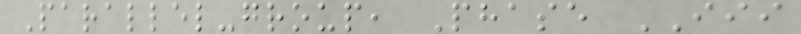Parallel-group, Phase III
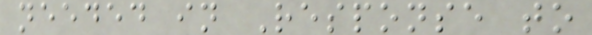needed in Response to
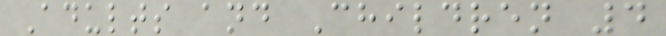Adults and Children 4
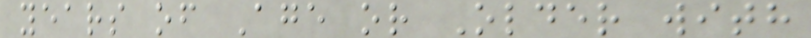years of Age or Older with
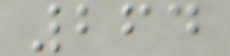264
